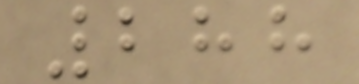288
